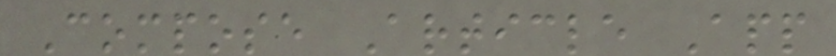Compose Article App
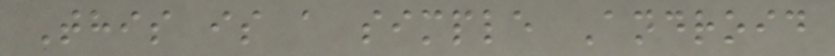This is a simple Android
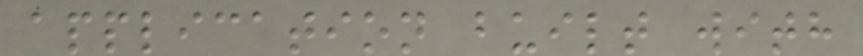application built with
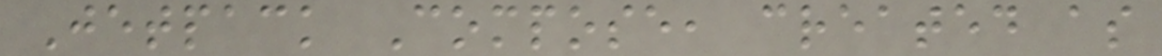Jetpack Compose, created as
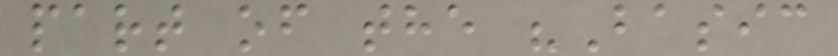part of the "Basic
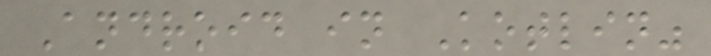Android in Kotlin"
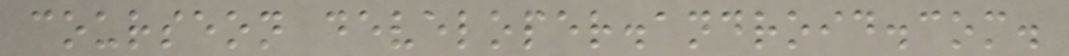courseon developer.android.com.
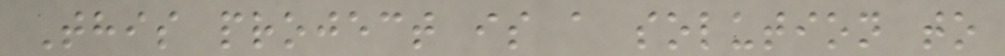This project is a solution to
